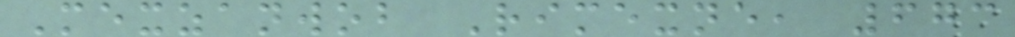Mexzanwob Rimexne, 673
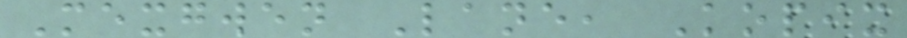Mexgwen Lane, Kopix
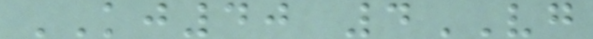KJ40 4VG
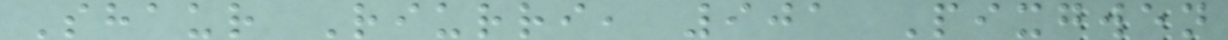Shaur Riurri, 901 Pixgwen
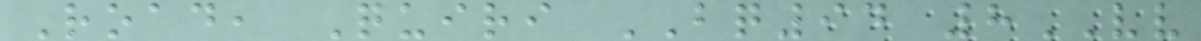Road, Quiri BQ94 8VV
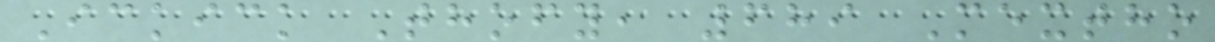Ickick Thofy, 689 Mextho
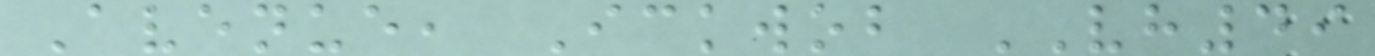Avenue, Ickwob VH49
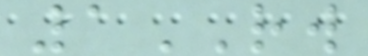1RW
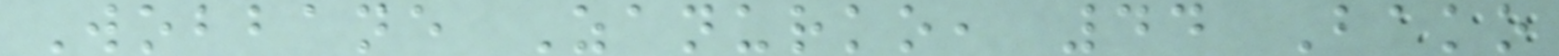Wobbane Zanurko, 44 Bako
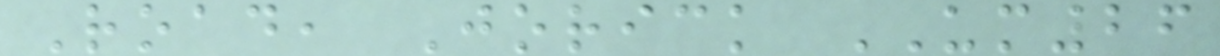Road, Jorick UM26
